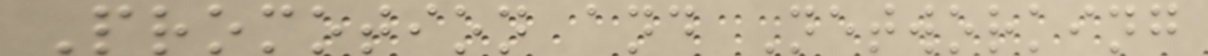Promotion and Networking
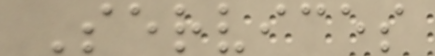Services
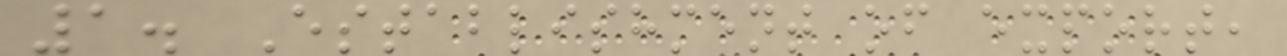1. Establishment of export,
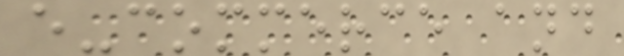e-commerce and
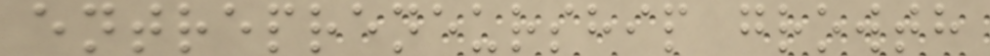entrepreneurship growth
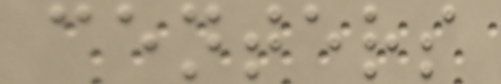centers
